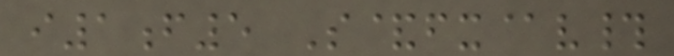i1f5 S&fx@v#
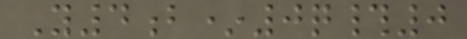Y4b*0q#0
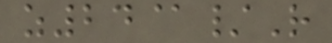z24@/R
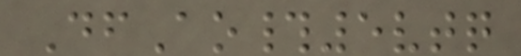DfAo#5vtq
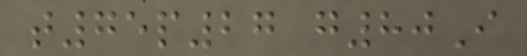t75p27 g80I
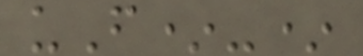uF*-*
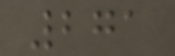271
